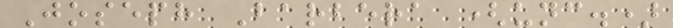Joseph Barbera (unc.)
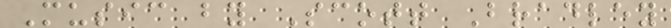Music by Scott Bradley
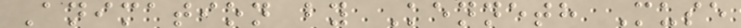Animation by Kenneth Muse
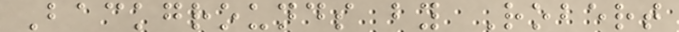Backgrounds by Robert
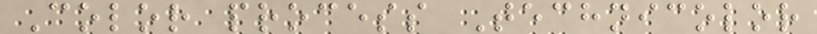Color process Technicolor
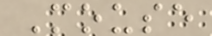Mouse
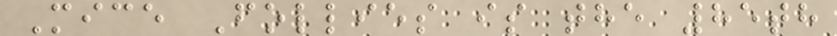Mice Follies is the 85th
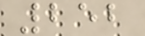252
